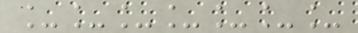_______
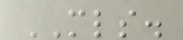MLS.
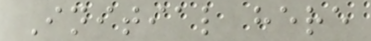Initial here
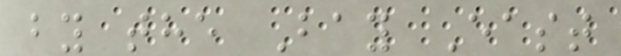by the Bay East
